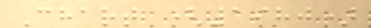Chart (1980)
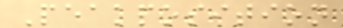Peakposition
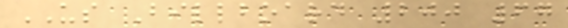US Billboard 200 67
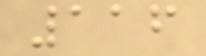116
